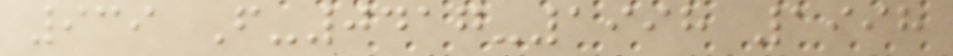939 F-0417-1998 1998
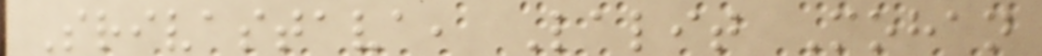Srivastava, Lalit Mohan
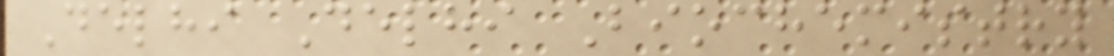Delhi Delhi Biochemistry
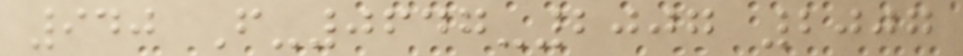940 F-0647-2007 2007
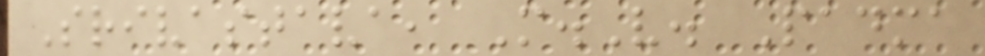Srivastava, M.V. Padma
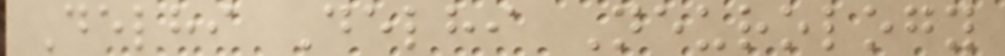Delhi Delhi Neurology
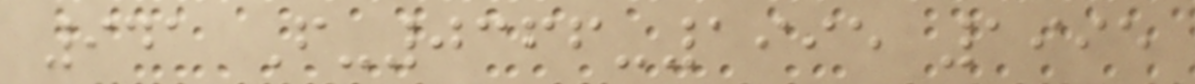941 F-0366-1995 1995
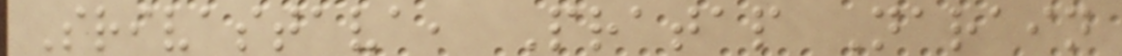Srivastava, Pratap Narain
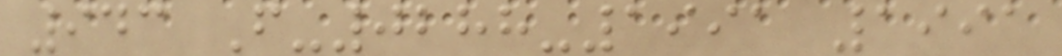943 F-0288-1991 1991
